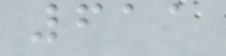611
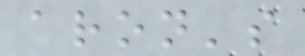aron's
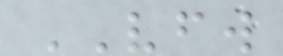VFW
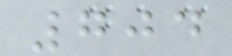704
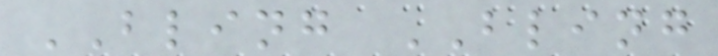BLING BLING
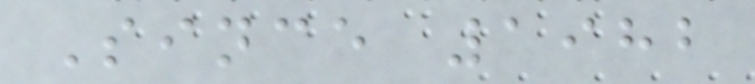Since 1982
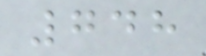748
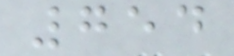754
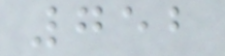752
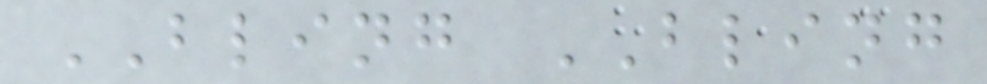BLING BLING
